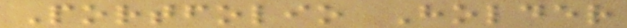Portfolio Holder
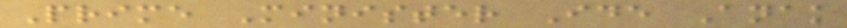Prime Minister Ide Anak
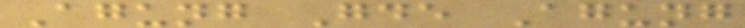Agung Gde Agung
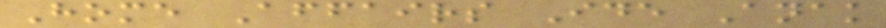Home Affairs Ide Anak
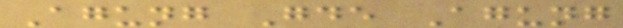Agung Gde Agung
